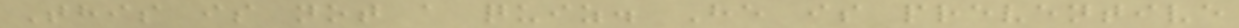This is not a quiz. He is preventive
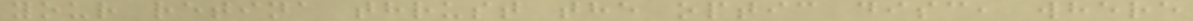your retina thrust the optic disc, where
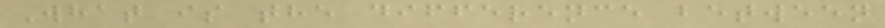What is the difference between
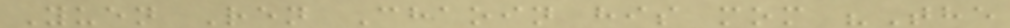Yuen Ren Chaoin his mom "The
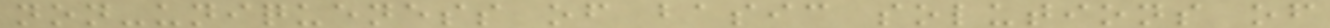non-uniqueness of basic solutions of
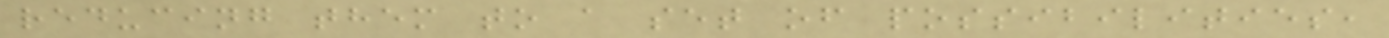reducing them to a set of possibilities,
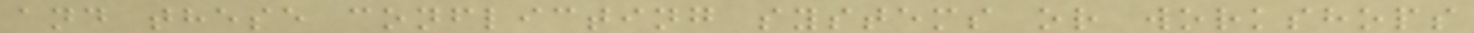and these conflicting systems or workshops
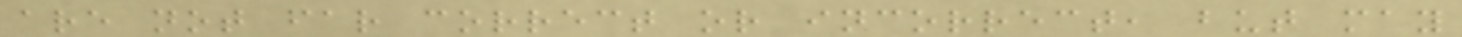are not far correct or incorrect, but may
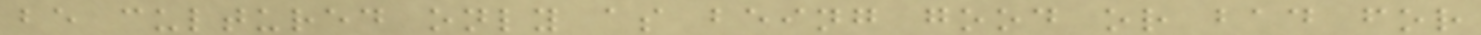be cultured only as being good or bad for
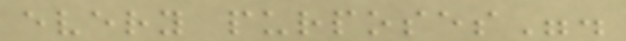every purposes".
